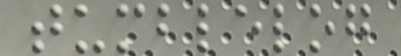tumblelog
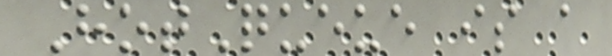HotQueue is a
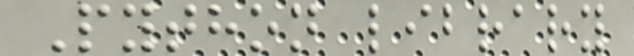Python library
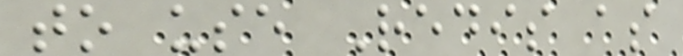to use Redis as
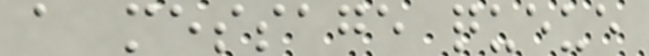a message queue
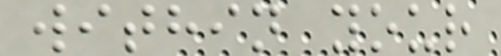within your
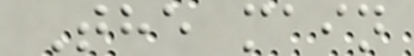The main
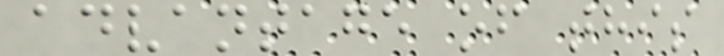advantage of this
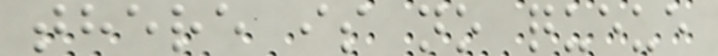there is no queue
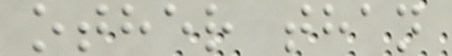other than
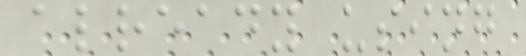already using
